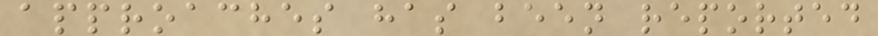approaches has been reported
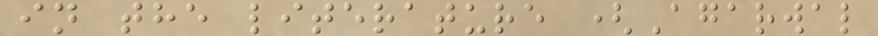in the literature (Agarwal
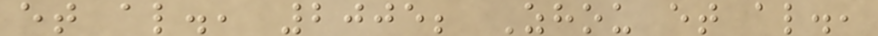et al., 2005; Zhou et al.,
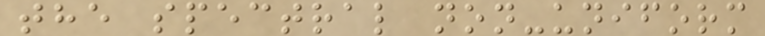the spectral non-uniform
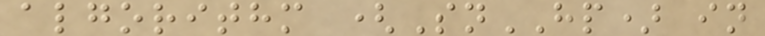algorithm (SnHP) in
